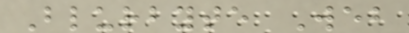Blurbyte Web
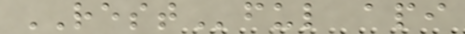RESTful api
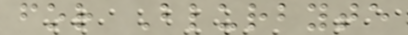for Blurbyte
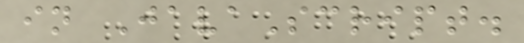in JavaScript.
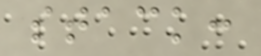stack:
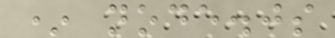* node.js
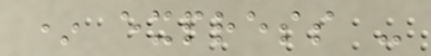* express -
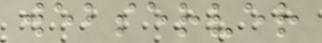webserver
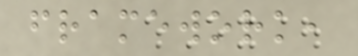framework,
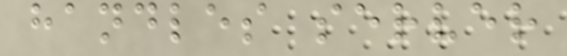handles server
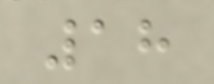18
